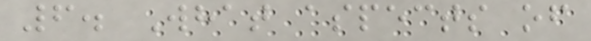6. What aspects of
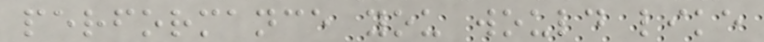performance you would like
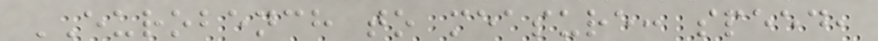EUROBENCH to measure: speed,
